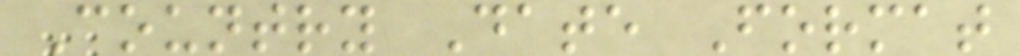Country Date Format
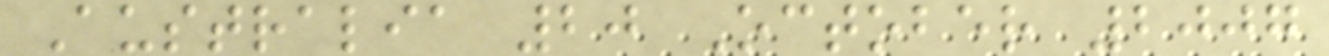Australia 20 October 2007
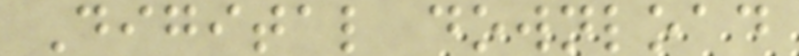Digital download
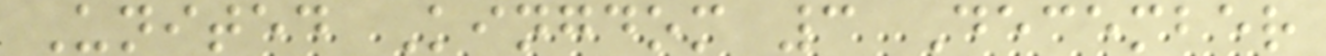United Kingdom 3 December
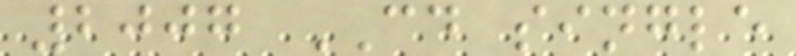2007 CD single
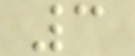3
